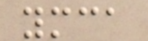ymca
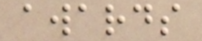awards
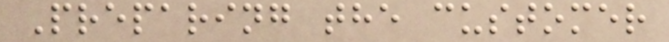Preparing the customer
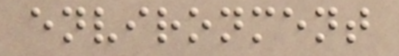environment
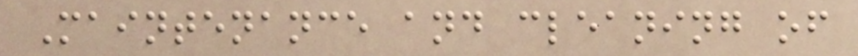Maintenance and cleaning of
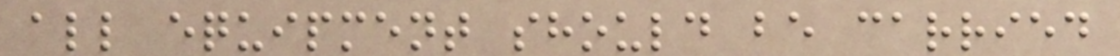all equipment should be carried
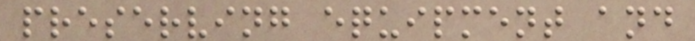preserving equipment and
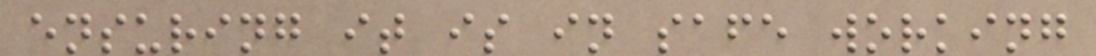ensuring it is in safe working
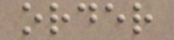order
